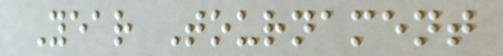Year Tournament
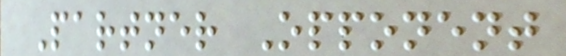Partner Opponent
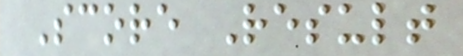Score Result
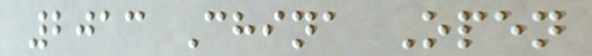2013 China Open
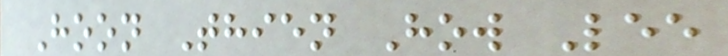Hoon Thien How Lee
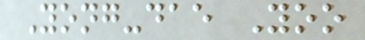Yong-dae Yoo
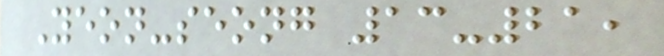Yeon-seong 13-21,
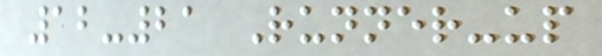12-21 Runner-up
